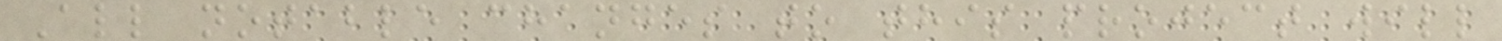All notable changes to this project will
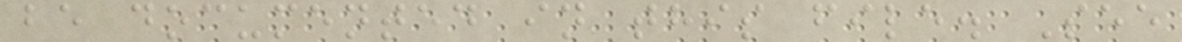be documented in this file. See
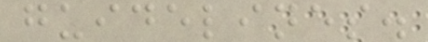guidelines.
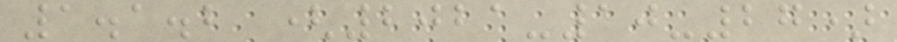1.1.2 (2021-10-27)
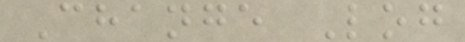Change Log
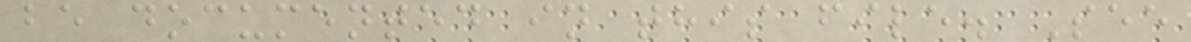be documented in this file. See
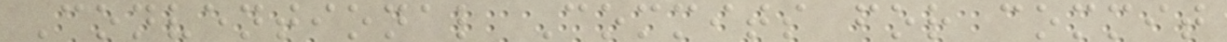Conventional Commits for commit
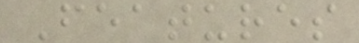Features
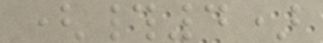(#4)
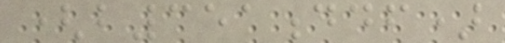(b351ddf)
